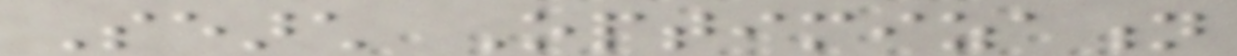Search Optimization
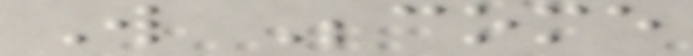Will Become
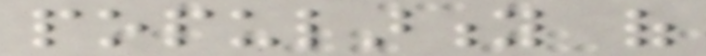popularity of
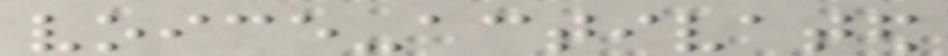voice-activated
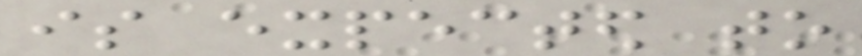is expected to
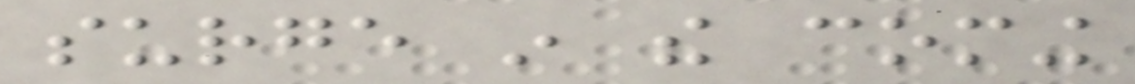surge in the coming
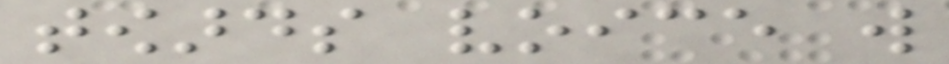towards voice will
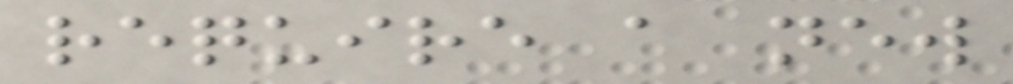require a new
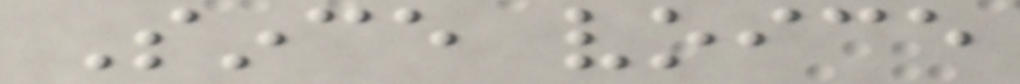Since voice
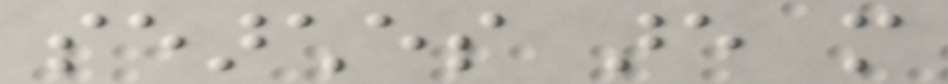searches are more
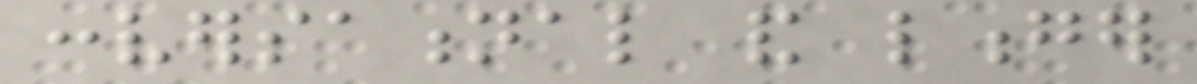conversational and longer
